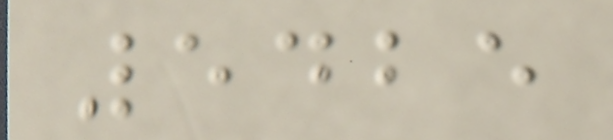5425
